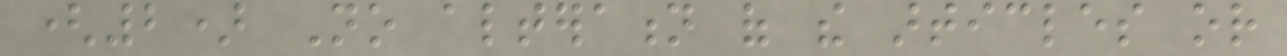(2) No alteration of the articles or
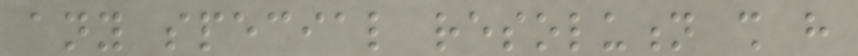any special resolution shall have
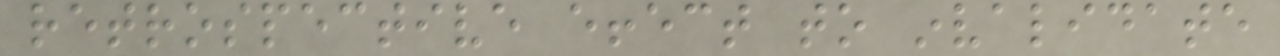retrospective effect to invalidate
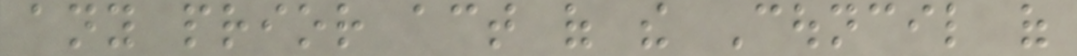any prior act of the Council of
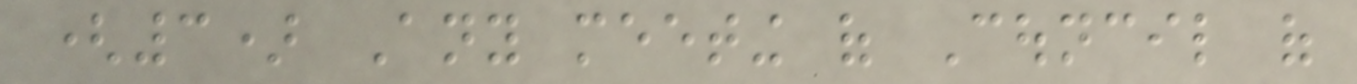(3) Any meeting of Council of
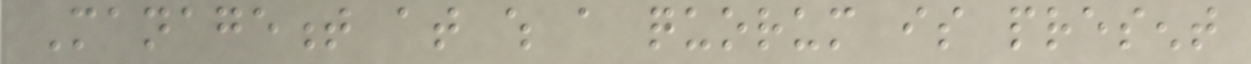Management at which a quorum is present
